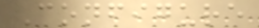Configure
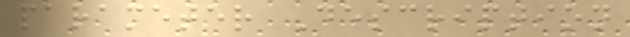parameter Description
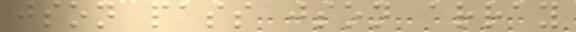json pass json array
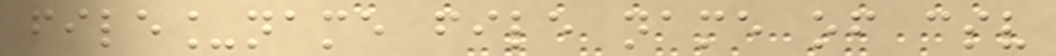file_name file name of csv
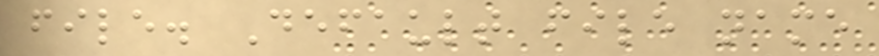file. Default file name
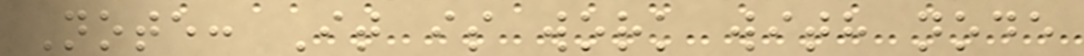Note: It is work with node
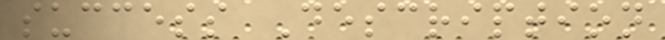success Description
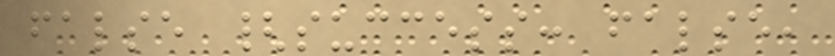false {success: false,
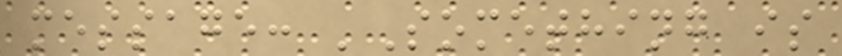message: 'Something is
